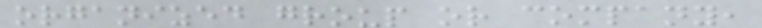organized group or company,
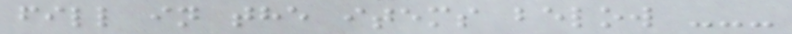fill in the items below ---
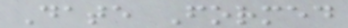Date Formed
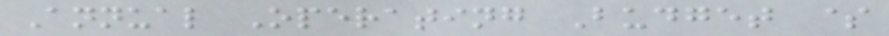Annual Operating Budget $
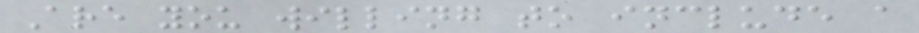Are you willing to include a
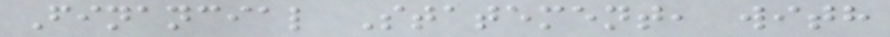Financial Statement, with
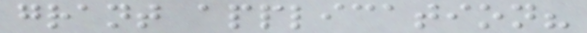grant application?
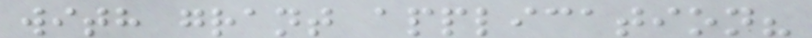with grant application?
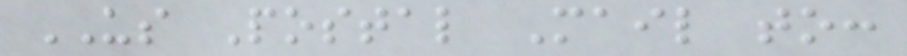US Postal Mail to:
